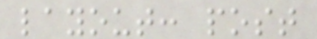layout: post
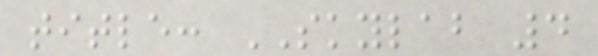title: SKYLAB 4
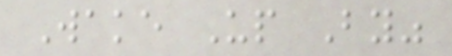Wake Up By"
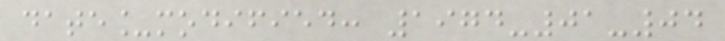date_modified: 1974-01-04
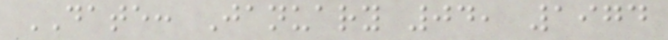DATE: January 04, 1974
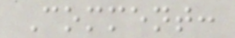Comment:
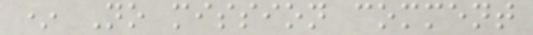* No mission comment
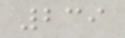239
